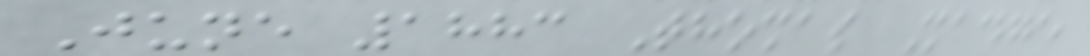June 1883 Thomas Madge
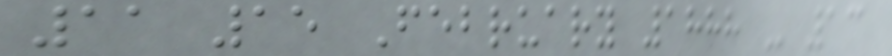11 15 February 1888 - 13
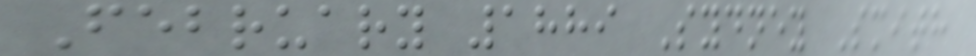February 1889 Sydney Smith
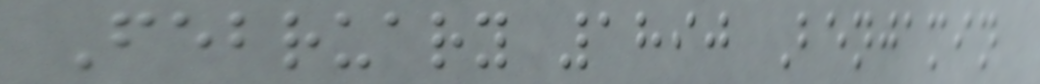February 1890 Benjamin
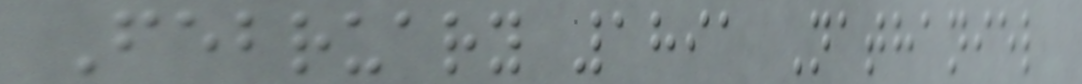February 1891 Nathaniel
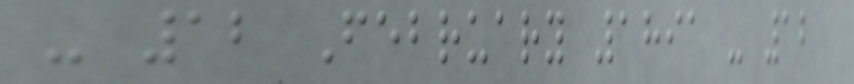- 12 February 1891 - 12
